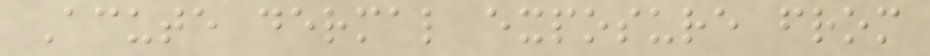Acute dermal exposure from
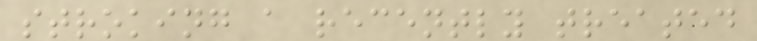stroking a recently treated
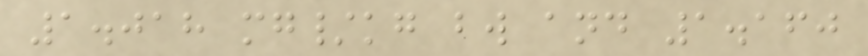1.018 mg/kg bw and 1.160
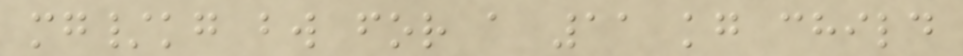mg/kg bw for a 11 kg child
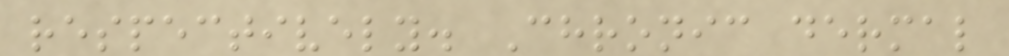respectively. Chronic dermal
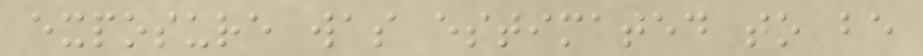exposure was estimated to be
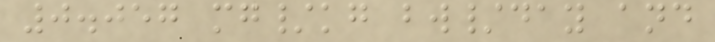0.057 mg/kg bw/day and
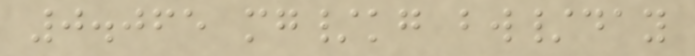0.065 mg/kg bw/day
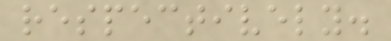respectively.
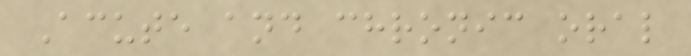Acute and chronic oral
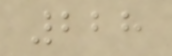228
